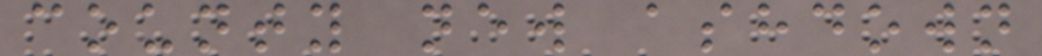county new ashdown
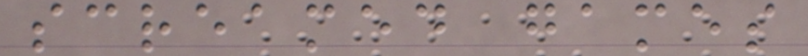screamed games
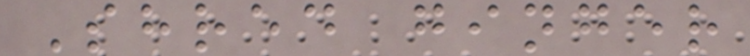Shred ginger
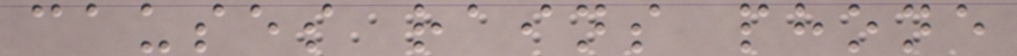causes rains phone
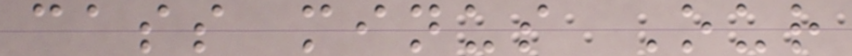cass minus Our
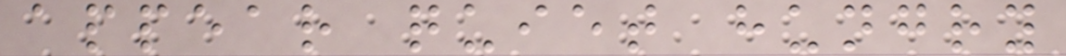appear quiet hungry
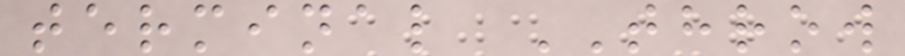terminal THROW
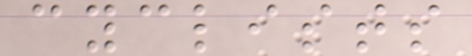cyclists
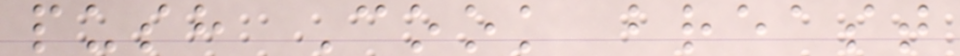push Cook breast
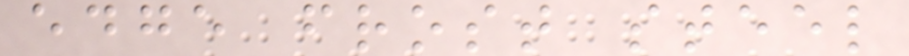edge frost steel
